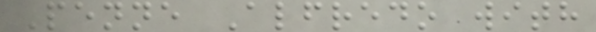Penne Alfredo with
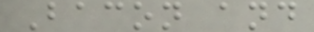Bacon and
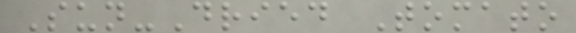Sun-Dried Tomato
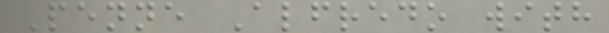Penne Alfredo with
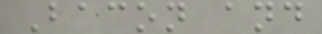Bacon and
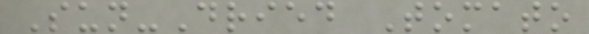Sun-Dried Tomato
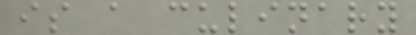is a culinary
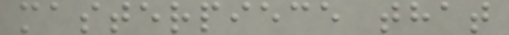masterpiece that
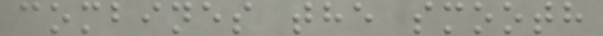combines the smooth
